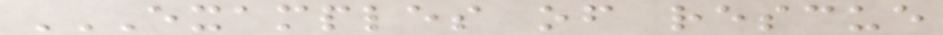EXAMPLES OF RESCUE
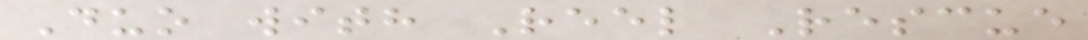Duo with Reel Rescue
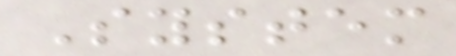System
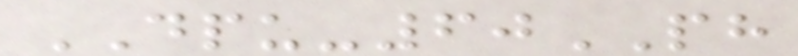DPU-60PH
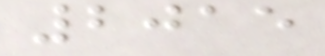2015
